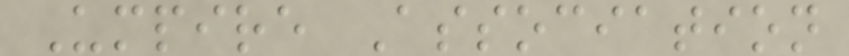Umpire Association
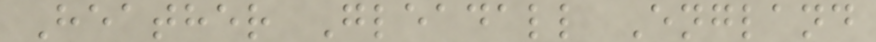Heather Gleadall England
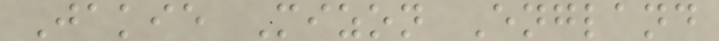Jakie Mizon England
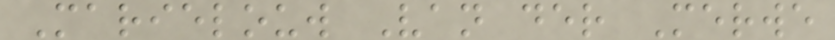Marielouw Van der Merwe
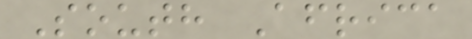South Africa
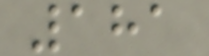181
